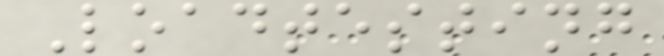Loadtesting
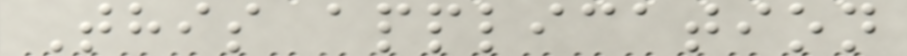This application
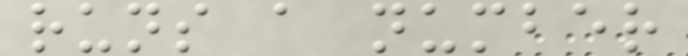runs a number
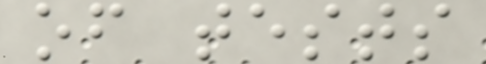of tests
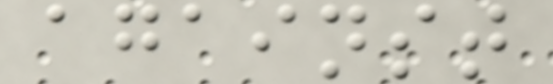against
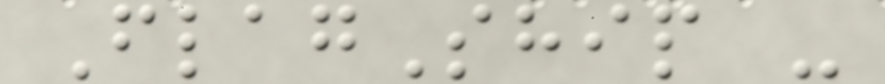FlagShip -
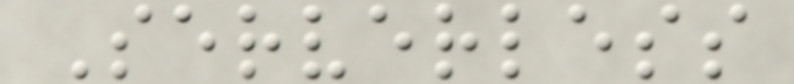Serverless
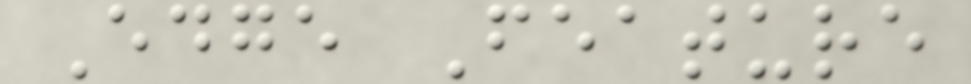Edge Feature
